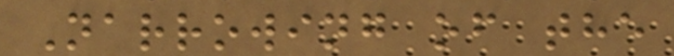Narrowing of the
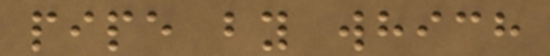pipe by which
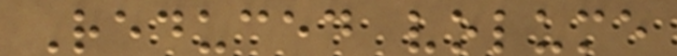Reduced volume
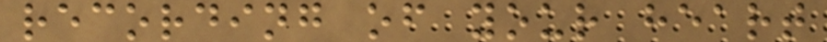recording of your heart
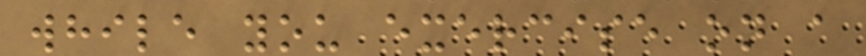while you exercise on a
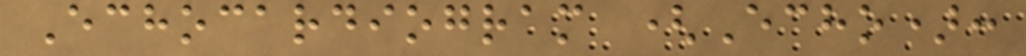Echocardiogram (Echo):
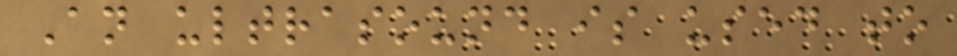An ultrasound is used to
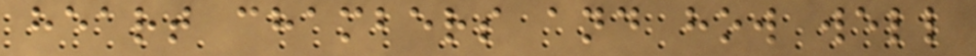heart chambers and how well
